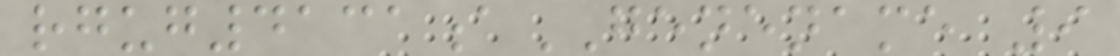rgug4131aGENENAME 9
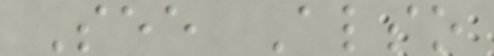See Also
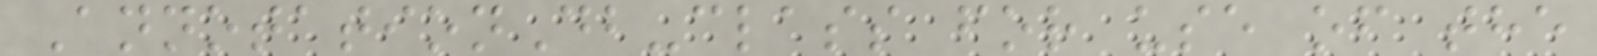AnnotationDb-class for use of the
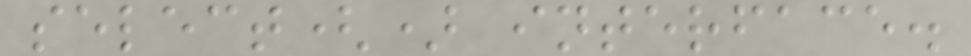select() interface.
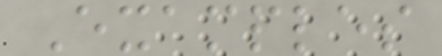Examples
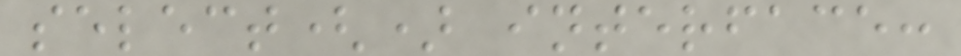select() interface:
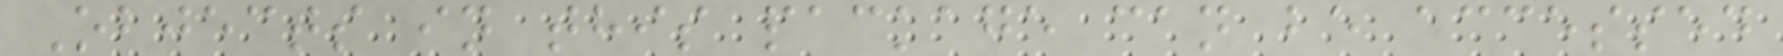Objects in this package can be accessed
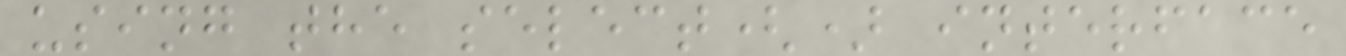using the select() interface
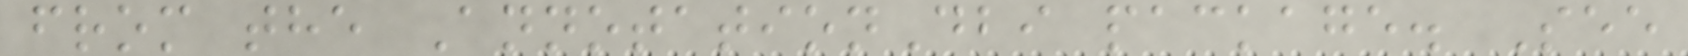from the AnnotationDbi package. See
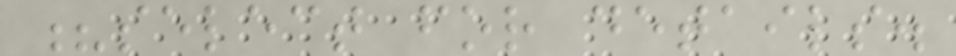?select for details.
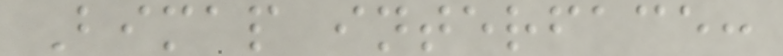Bimap interface:
